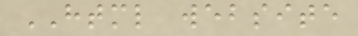HTML website
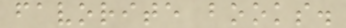favorite books.
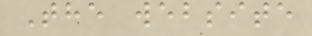The website
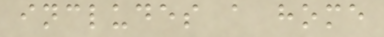includes a home
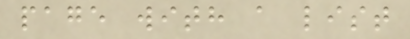page with a list
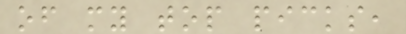of my top picks,
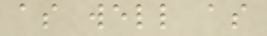as well as
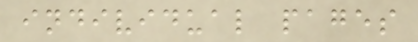individual pages
